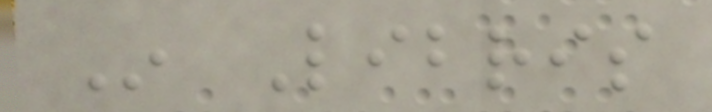In Libris
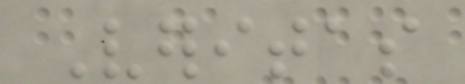Veritas
